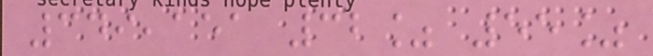349,151 32% 55%
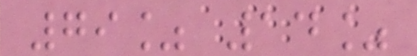79% 14%
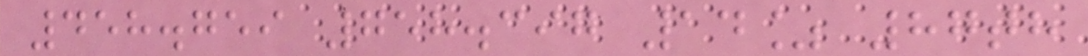458.759 758.397 14% 87th
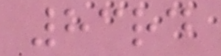83rd
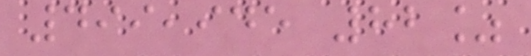499,945 82%
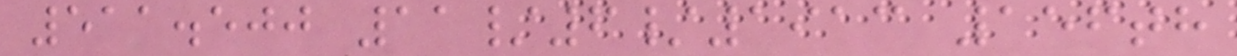511.500 11/6/1913 156th
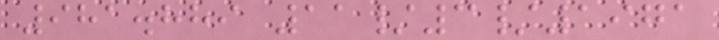981.889 11/3/1971
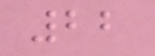22
